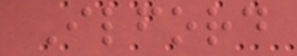Ilford
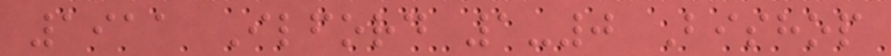1911 Ilford 1-0 Bishop
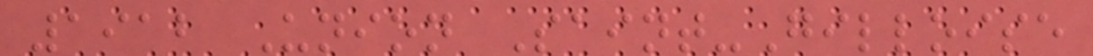1912 Union Saint-Gilloise
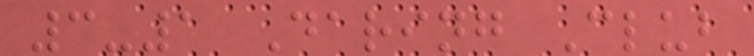3-1 Daring Club
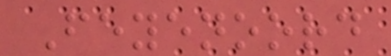Feyenoord
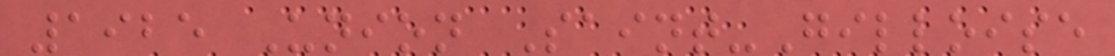1925 Union Saint-Gilloise
